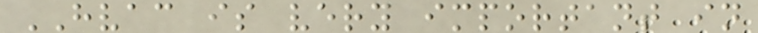HVAC is very important in
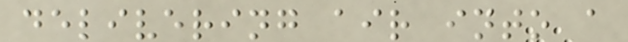delivering air into a
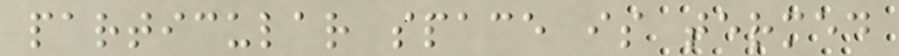particular space is termed
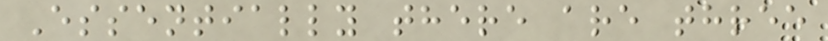Essentially there are three
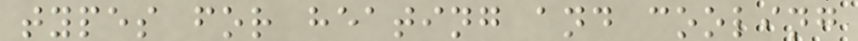types for heating and cooling
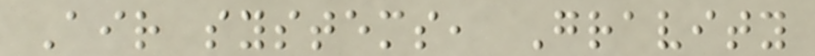Air systems, Gravity
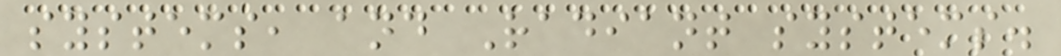systems, and Radiant systems.
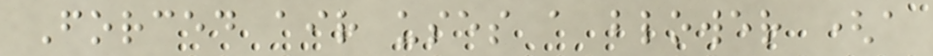Forced air uses a blower (a
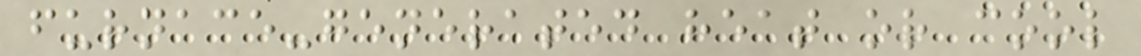furnace-generated heat or cool
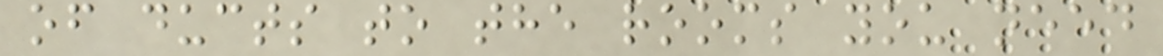of ducts to the rooms you need
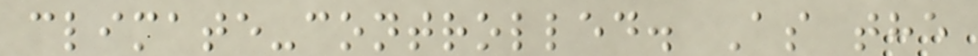climate-controlled. As the
